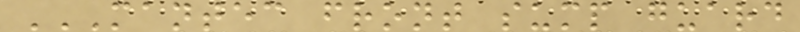MANTEC FRONT SUMP GUARD
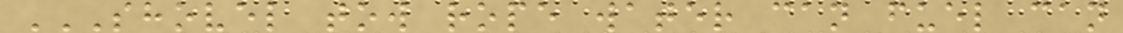SHOVEL TOW ROPE WATER CAN FUEL CAN
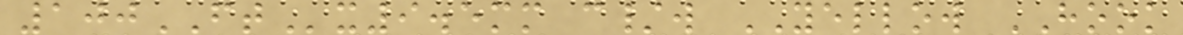100FTx9.5mm c/w YELLOW HOOK
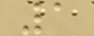1
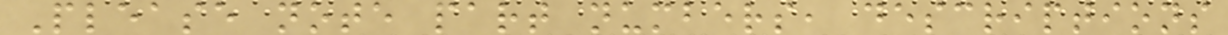Please note part numbers, descriptions
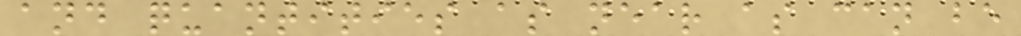and quantities as near as can be
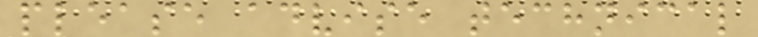please advise technical
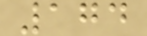174
